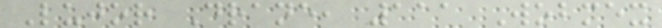Lujor Drane, 111 Wobmex
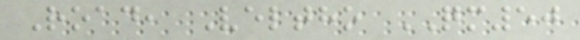Road, Veltho QM50
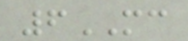6MC
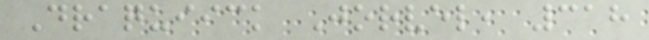Draquiick Jorvel, 318
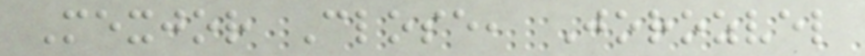Mexjor Close, Jorozvel
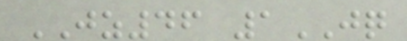JZ46 1JQ
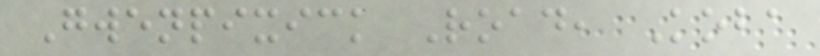Gwenpixick Road, Koba
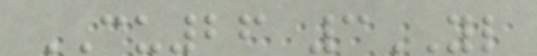CU26 3YL
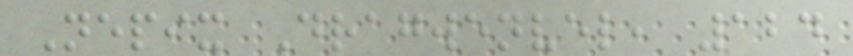Nepix Dragwenvel, 124
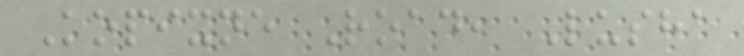Kopixne Road, Lusha
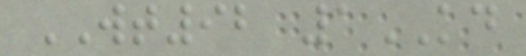WT92 1KD
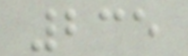235
